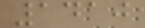1410
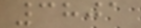3801
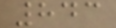843
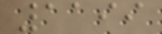1199
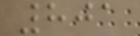801
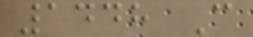1448 C
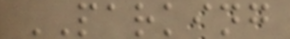PARKING
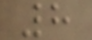8
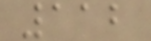112
